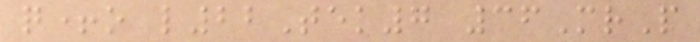q+o l22Tek7 36MrP
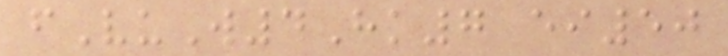fVuW4Hk7 ei50
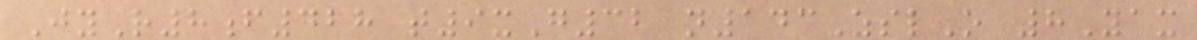JyR8f428 t9xG32 n143ZslO 8Yax
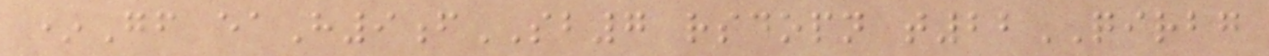*Gf eaH9fSB7 rsdopn t22QIRBG
